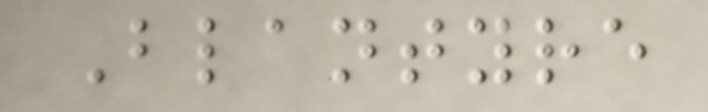Blantyre
